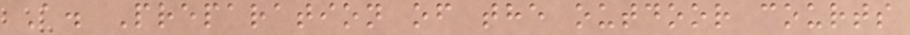A. Preparation of the outdoor courts
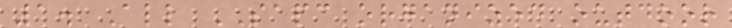1. All SAPC organized outdoor
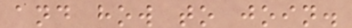and how to join.
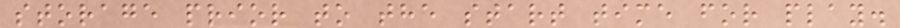storage prior to the start time for play.
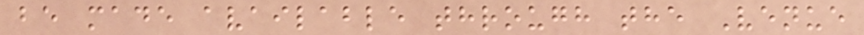be made available through the Venue
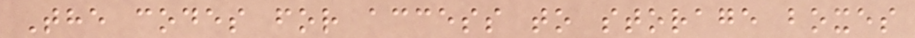The codes for access to storage boxes
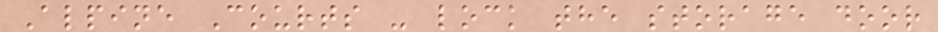Alpine Courts - lock the storage door
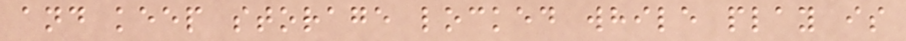and keep storage locked while play is
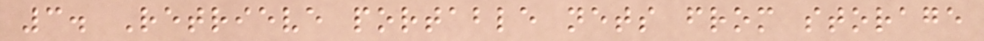3. Retrieve portable nets from storage
